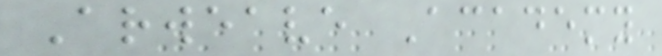Arweave Academy
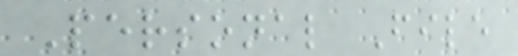Personal File
